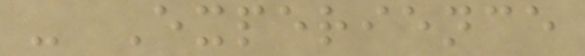- Experience
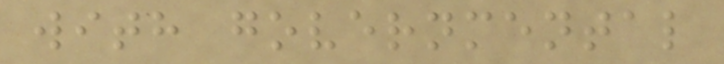with governmental
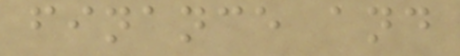finance and
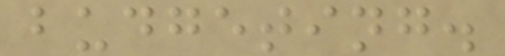budgeting.
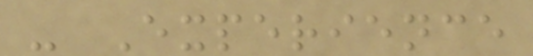- Experience
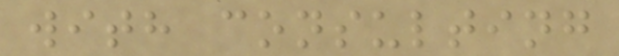with consulting
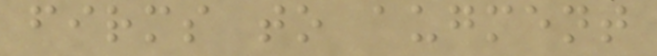firms to augment
